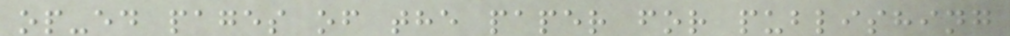op-ed pages of the paper for publishing
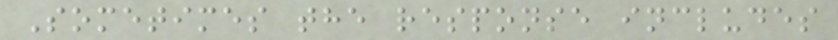Sometimes the response includes
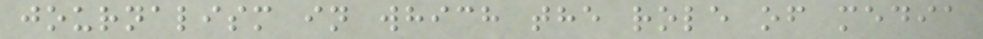journalism in which the role of media
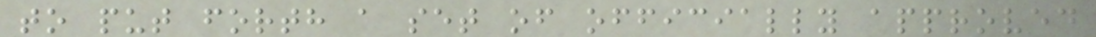to put forth a set of officially approved
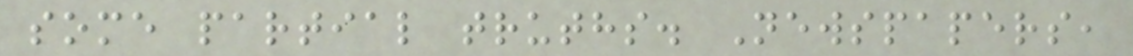some partial truths. Newspapers,
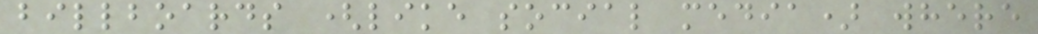billboards (like social media) where
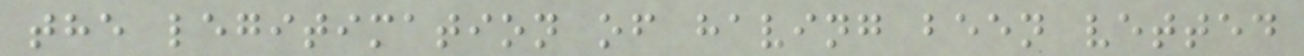the legitimation of having been vetted
